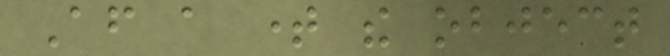After a time the object
